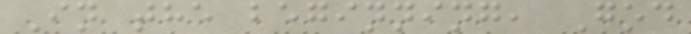In the beginning, God
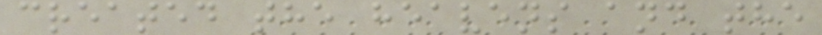created the heavens and the
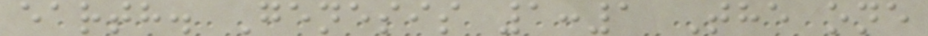earth. Genesis 1:1 The one
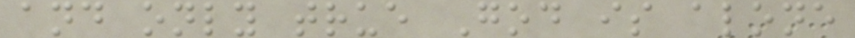and only true God is alone
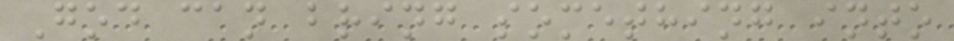God can bring something into
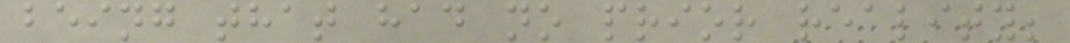being that had no prior reality;
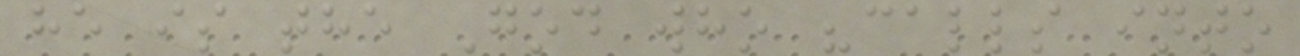he is the God who "calls into
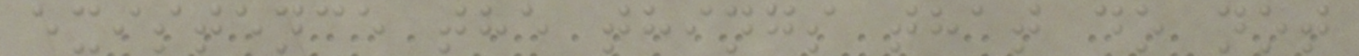existence the things that do not
